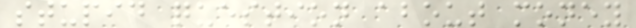stupid question about money
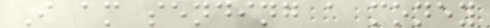I am sending a money
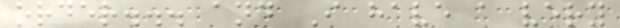order... and I have a very
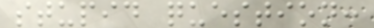stupid question:
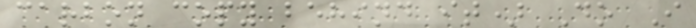carbon copy behind it) Do I
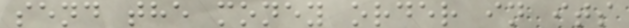send the money order in its
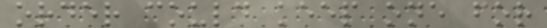order could keep one for
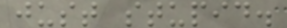just stupid.
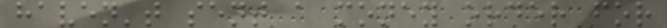haven't sent a money order for
